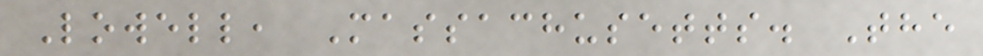Lowell, Massachusetts. The
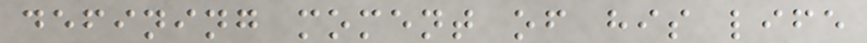defining moment of his life
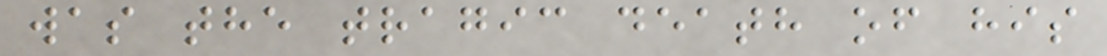was the tragic death of his
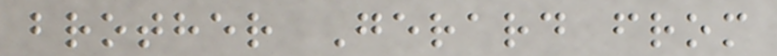brother Gerard from
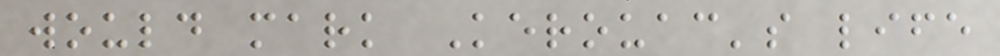would mark Kerouac's life
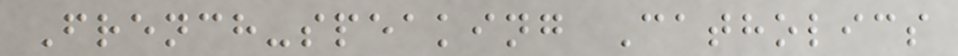French-speaking Catholics
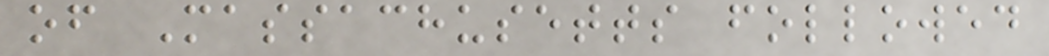of Massachusetts followed
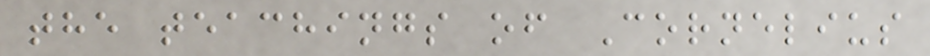the teachings of Cornelius
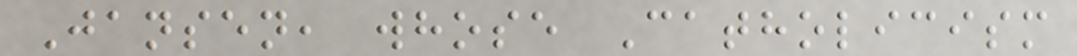Jansen, whose Catholicism
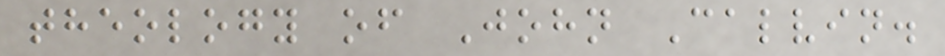theology of John Calvin.
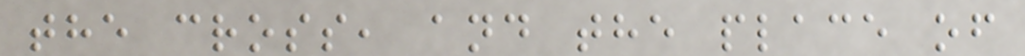the cross, and the place of
